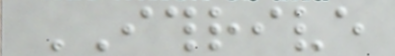ITHRIVE
